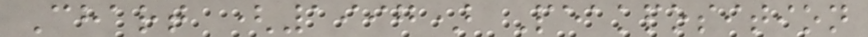Chart (1997) Peakposition
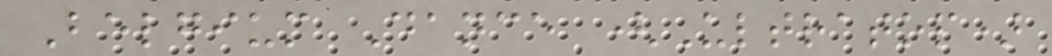Belgium Dance (Ultratop)
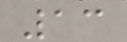13
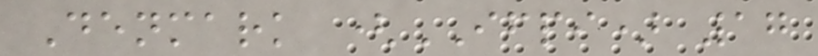Denmark (IFPI) 17
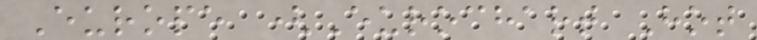Europe (Eurochart Hot
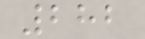282
